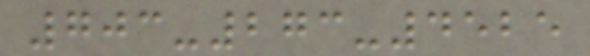703-273-4525
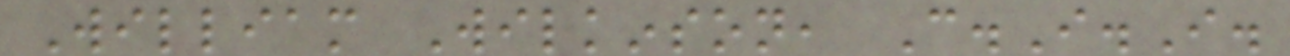William Wilkinson, C.I.I.
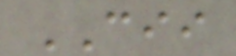CII
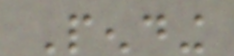Pending
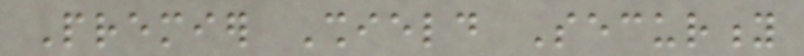Premier Shield Security
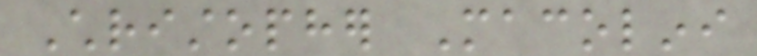Christopher Macolini
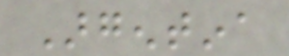Argentina
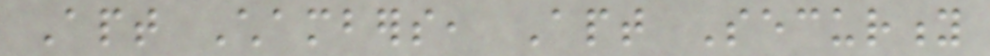Apt Chambers, Apt Security
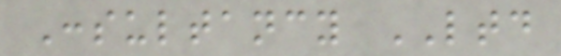Consultancy LTD
